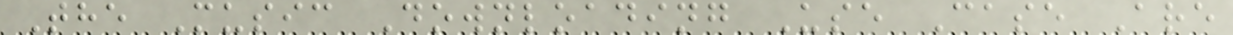The Music Downloading Use Case Are
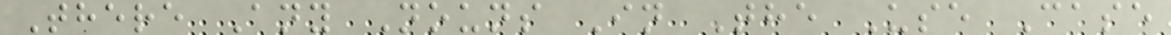There Any Nouns In The Use Case
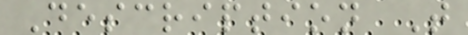Description T
